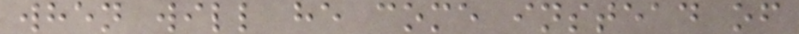when will he come instead of
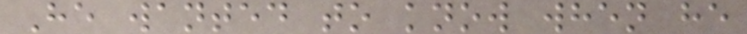He wanted to know when he
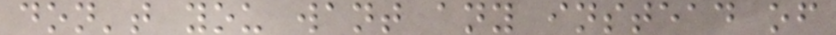don't you want any instead of
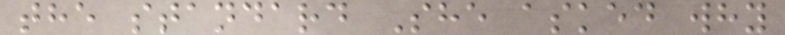the standard She asked why
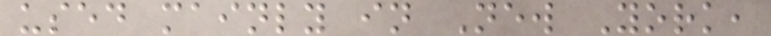used mainly in New York,
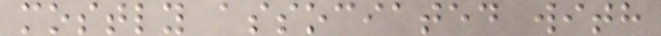mostly associated with
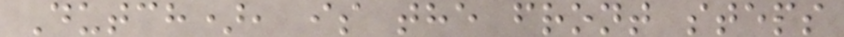Dutch), is the front steps
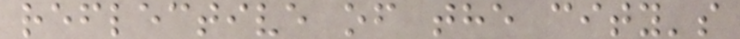reflective of the city's
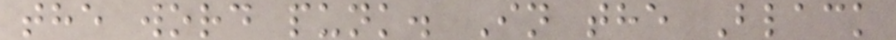the word punk. In the Black
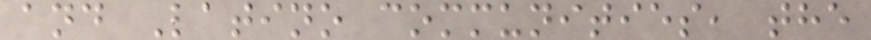and Latino communities, the
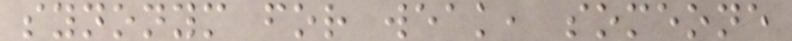synonym for weak, someone
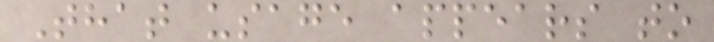That usage appears to
